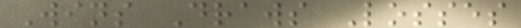Wins Draws Losses
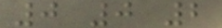0 0 2
